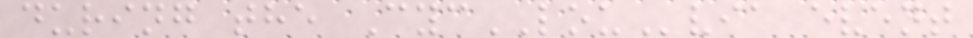during the CycLOUvia event
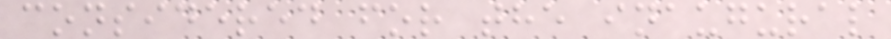considered for the inaugural
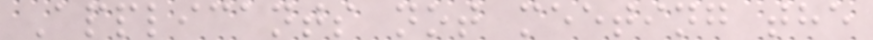Applicants not meeting the
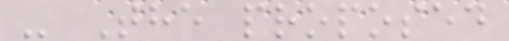- The proposed
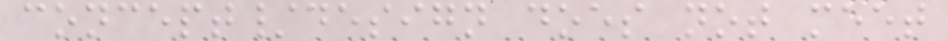concept/design does not meet
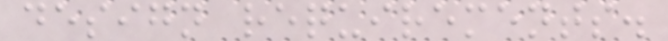design requirements.
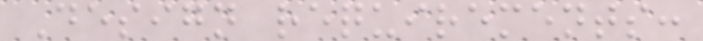Design requirements:
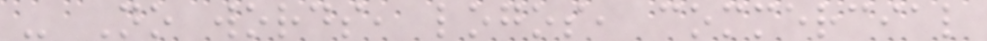- No words, logos, commercial
